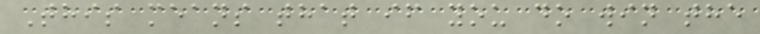This means that if you do win the
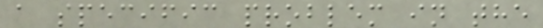a specific problem in the
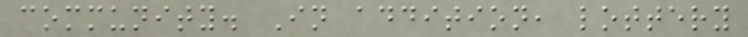community. In addition, lottery
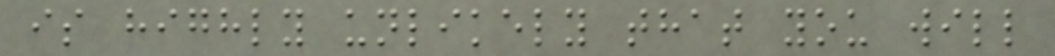is highly unlikely that you will
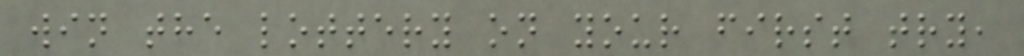win the lottery on your first try,
